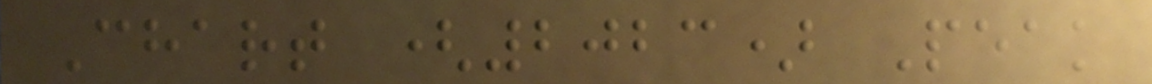Chart (2023) Peak
